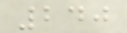240
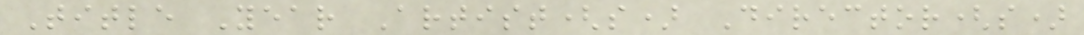Title Year Artist(s) Director(s)
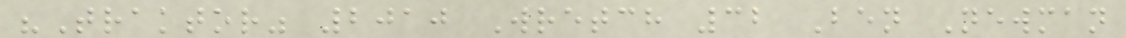"Traktor" 2010 Wretch 32 Ben Newman
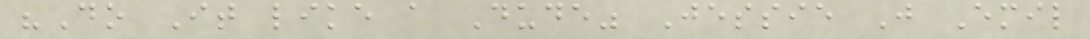"Do It like a Dude" Jessie J Emil
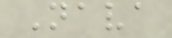Nava
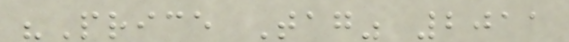"Price Tag" 2011
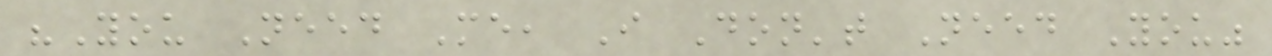"You Need Me, I Don't Need You"
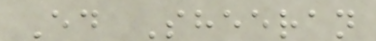Ed Sheeran
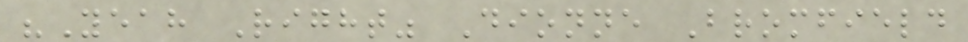"Yeah Right" Dionne Bromfield
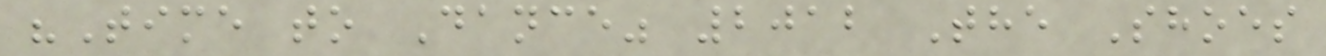"Time to Dance" 2012 The Shoes
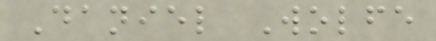Daniel Wolfe
